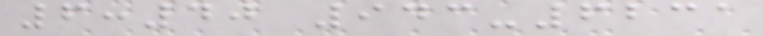6:40 943-6231
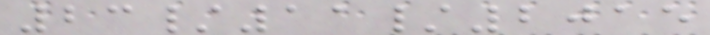23/11/2015
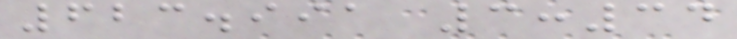623.991 3:34
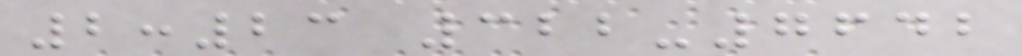2:23 322-7642
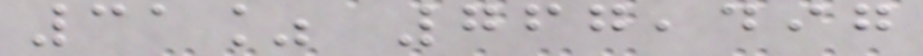31% 767,497
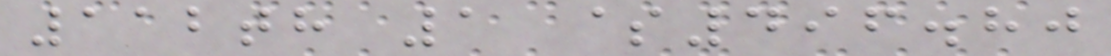112th 1 $496.80
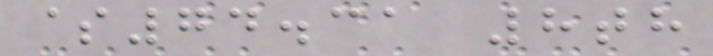$74.31 8th
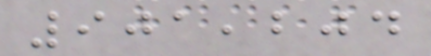901,204
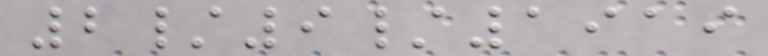2/9/1919
